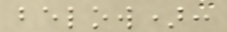below):
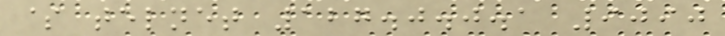$ telnet 127.0.0.1 9090
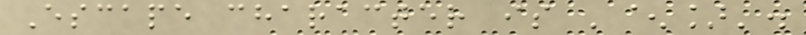Escape character is '^]'.
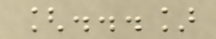[...]
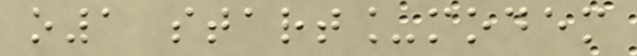o1 start_modem
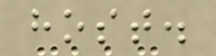host.
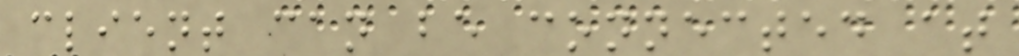client can be connected at
